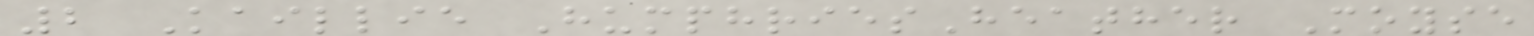2 Kaillie HumphriesHeather Moyse
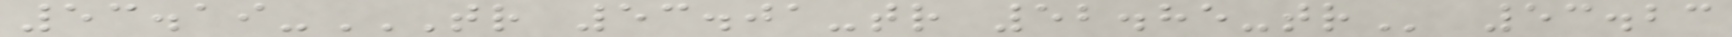53.19-TR 53.01-TR 52.85-TR 53.23
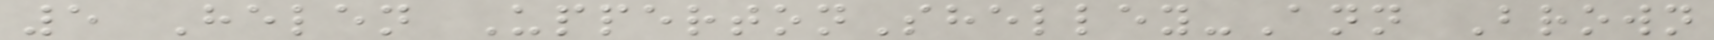5 Helen UppertonShelley-Ann Brown
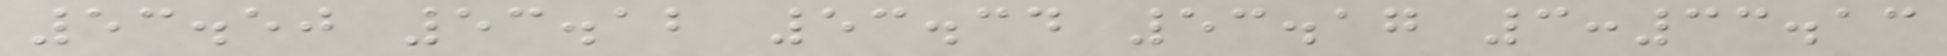53.50 53.12 53.34 53.17 3:33.13
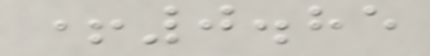+0.85
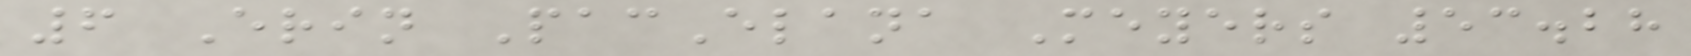6 Erin PacElana Meyers 53.28
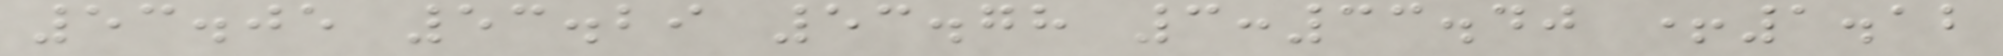53.05 53.29 53.78 3:33.40 +1.12
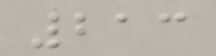213
